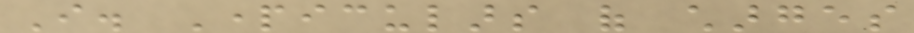I. Particulars of charges
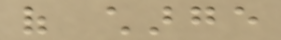of charge
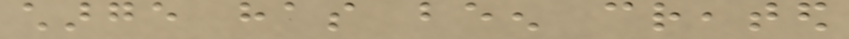charge has been created
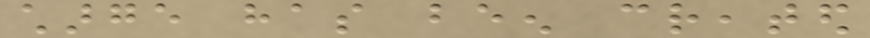charge has been created
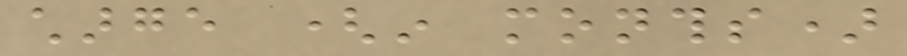charge (in months)
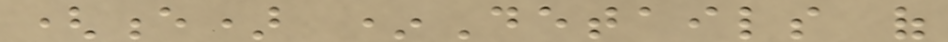(e) *Details of
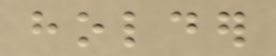holder
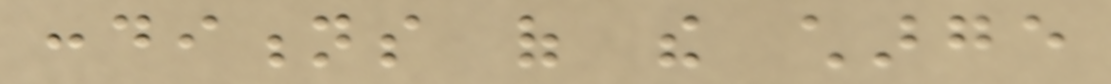conditions of the charge
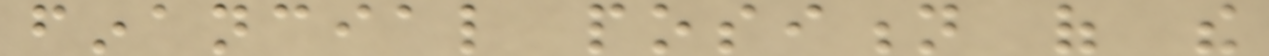financial position of the
